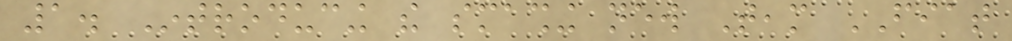1. Introducing the smashing new Team FIAT
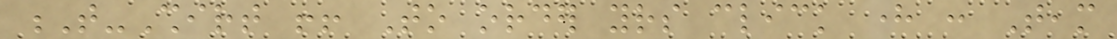T-Shirt !! To order yours click here : Team
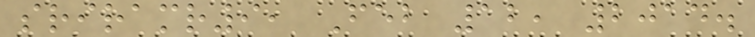sriramr9, Feb 12, 2014.
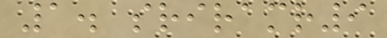1. sriramr9
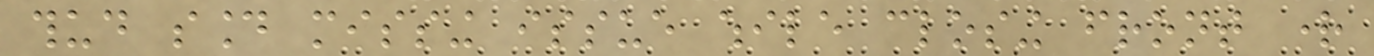thud sound missing issue while closing front right
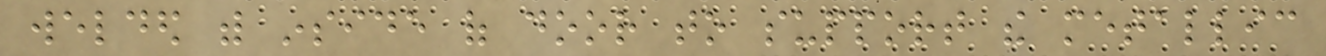welded with inside of door to support the metallic
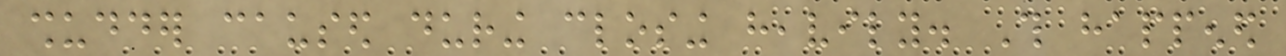shudder caused during closing heavily. This happened
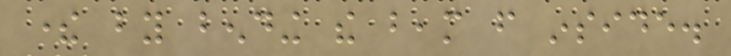there by bending the beam from inside.
